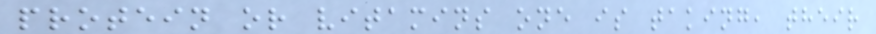protein or vitamins one is taking, their
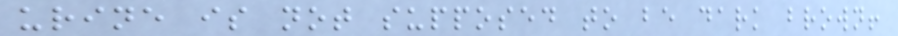urine is not supposed to be dark brown!
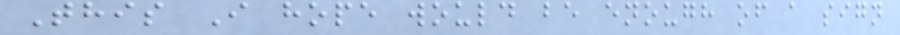This I hope would be enough of a sign
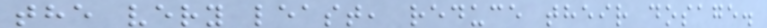the very least, reduce their dosage.
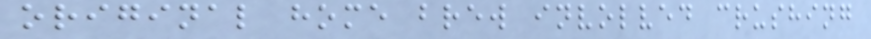original home brew involved crushing
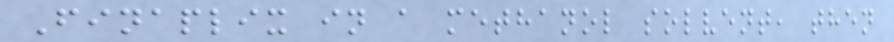Finaplix in a methanol solvent, then
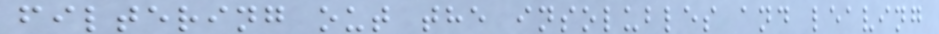filtering out the insolubles and leaving
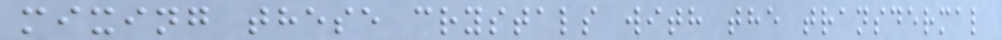mixing these crystals with the transdermal
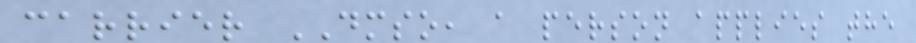carrier DMSO, a person applies the
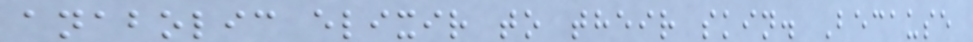anabolic elixir to their skin. Because
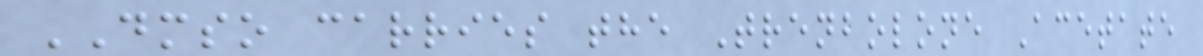DMSO carries the Trenbolone Acetate
